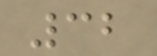32
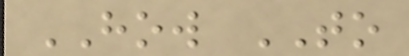HOW TO
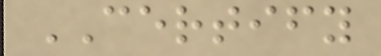CERTIFY
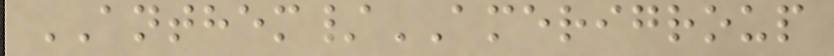ANTHEM/AMERIGROUP
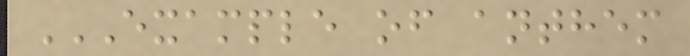EXAMPLE OF ANTHEM
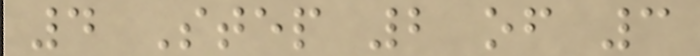4 Step 2 of 3
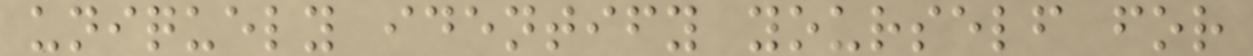uniquely identify yourself for
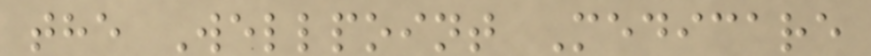the Wellpoint Medicare
